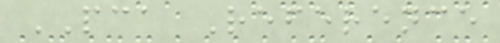PCA Reference
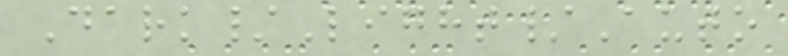Dark/Light/Auto
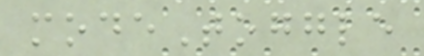modeToggle
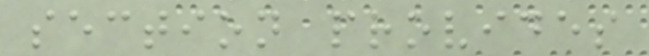section provides
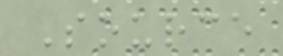Source
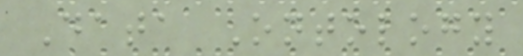Data Ontology
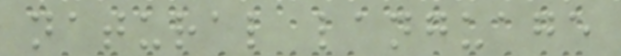natural language
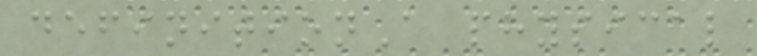definitionA physical
